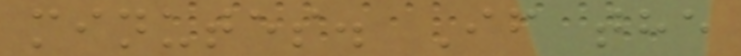minutes. If the
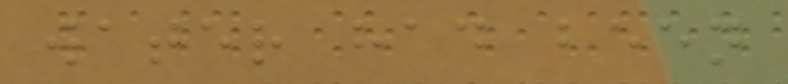water had been
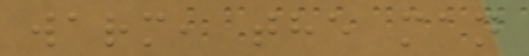warm, the man
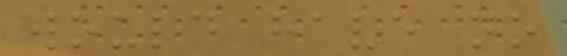would have no
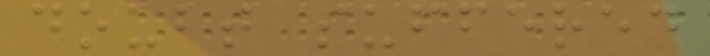doubt suffered
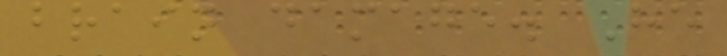brain damage. He
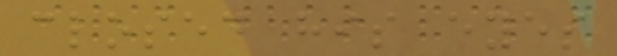closed his eyes
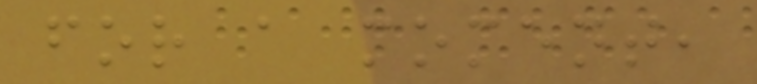for a moment,
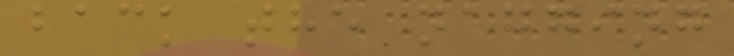back the nagging
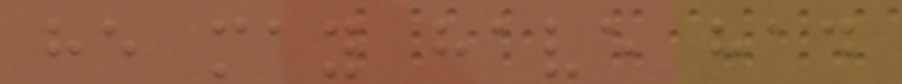he may have had
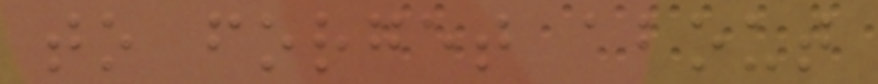to forget about
